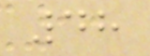48
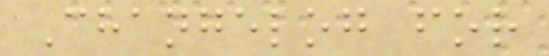Changelog for
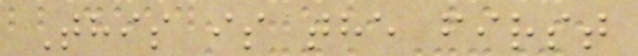This is the first
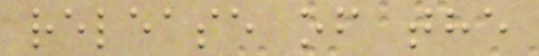release of the
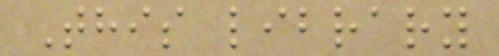This library
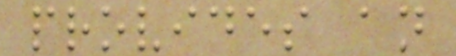provides an
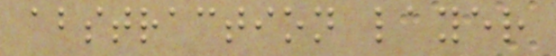abstraction layer
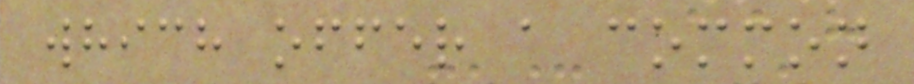which offer a common
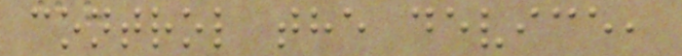control the device,
